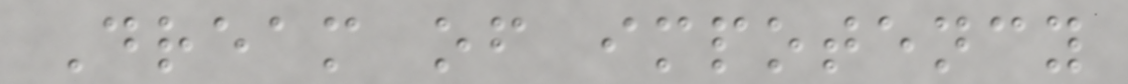Dream of impotency
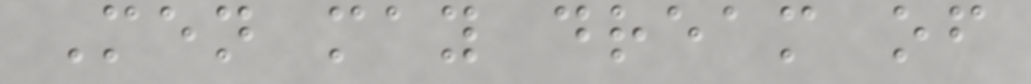Men may dream of
